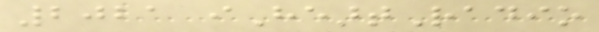2021 iHeartRadio
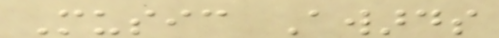Music Awards
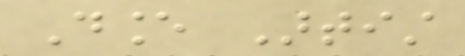Dance Artist
